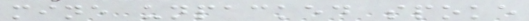mine unpacked spoke
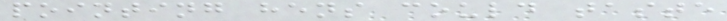pointing hens could taste
